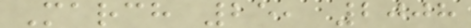March 25, 2008
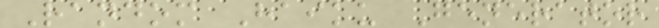Random Haiku Generator
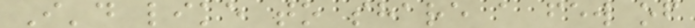I'd like to share a few of
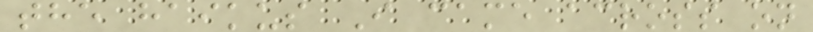the haikus I came across on
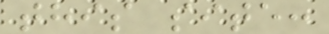this site:
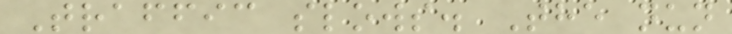Traffic slows. The nun
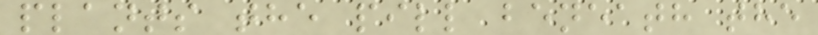plants the pill beneath the
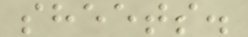sheets.
